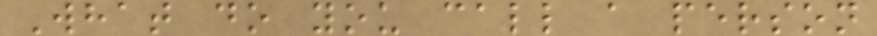What do you call a person
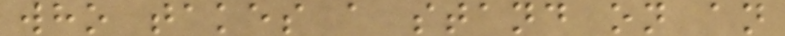who takes a stand on an
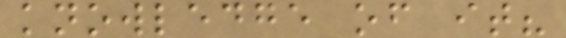knowledge of it?
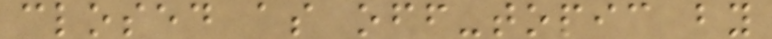closed as off-topic by
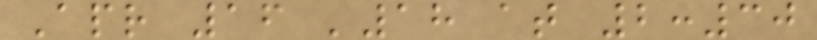Apr 16 '18 at 2:30
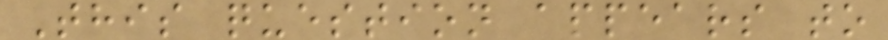This question appears to
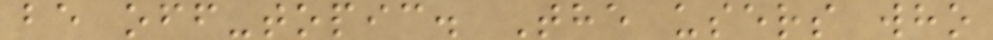be off-topic. The users who
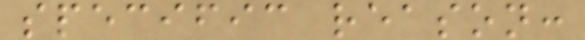specific reason:
